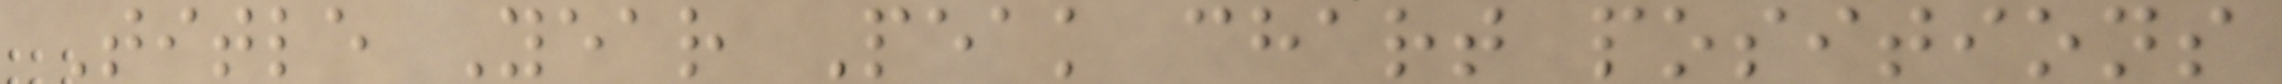Title Year Peak chart positions
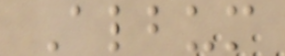Album
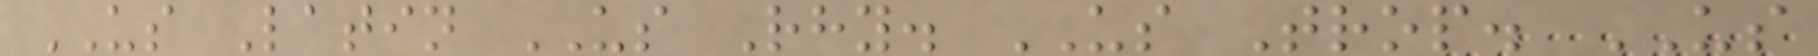US Latin US Rhy. US Trop. US
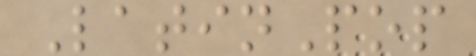LatinPop
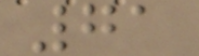71
